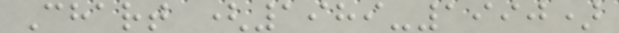Chart (1989-1990)
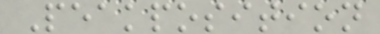Peakposition
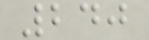240
